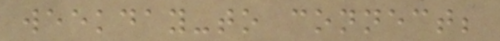weekday-to connect;
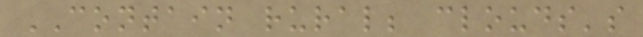CONTAIN rural; clouds's
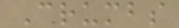Crumbs
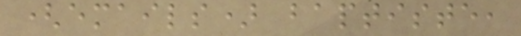(emails) baptiste,
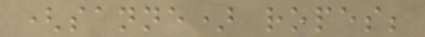(sanne) ropes;
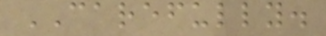CAREFULLY.
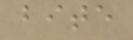bite
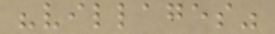"villages"
